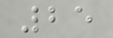25
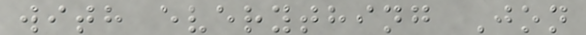with everything Jon
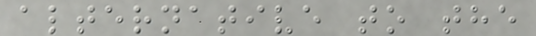alternative to the
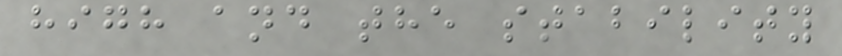high and the stability
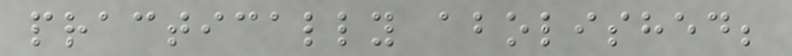practically abolished;
